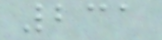231
